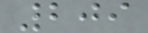209
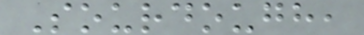Sourdough,
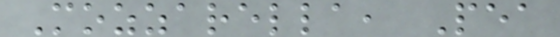Mozzarella, Pea
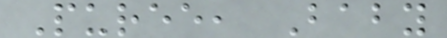Puree, Baby
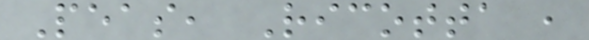Peas, Ricotta ,
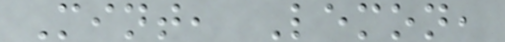Mint, Lemon,
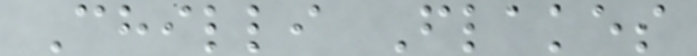Chilli Flakes
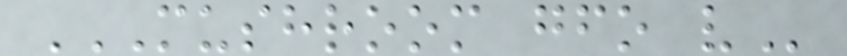MUSHROOM GFO V
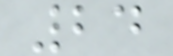24
